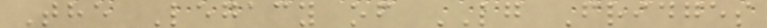The Legacy of LG Fridges
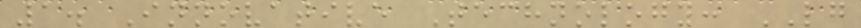1. Innovative Technology: LG
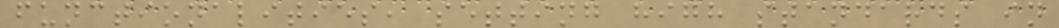functionalities, setting high standards in
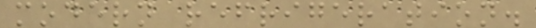modern refrigeration.
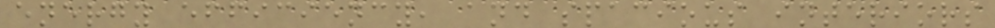energy efficiency, and spacious interiors
